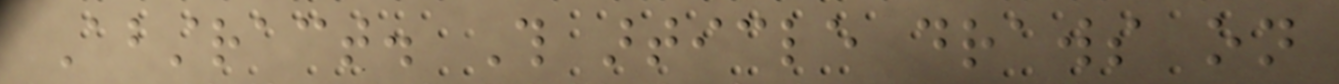Abstract. This article draws on
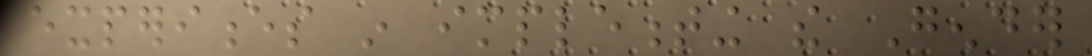experiences in implementing the Gender
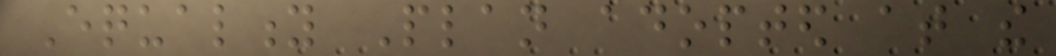Equality Plan adopted at the
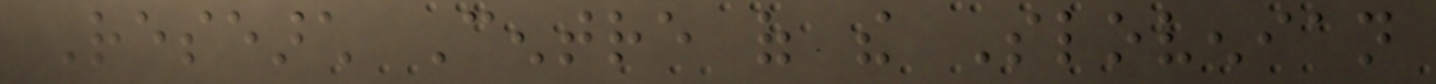Research Centre of the Slovenian
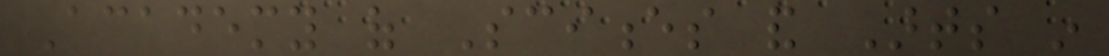Academy of Sciences and Arts in
